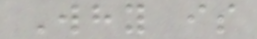Why is
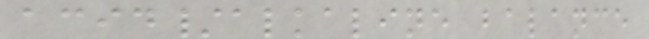acid/alkaline balance
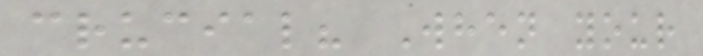crucial? When your
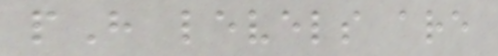pH levels are
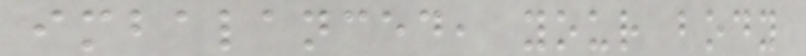imbalanced, your body
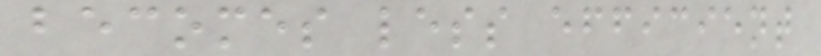becomes less efficient
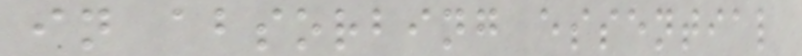in absorbing essential
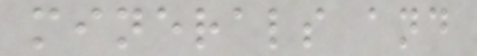minerals and
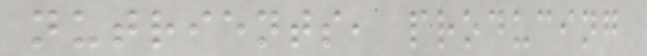nutrients, producing
